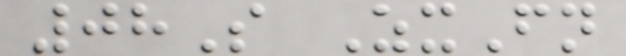08S ZxFn
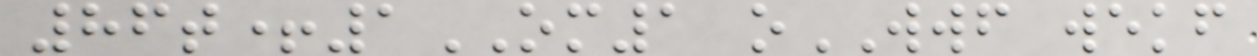86t+1OM1 oWWF wekf
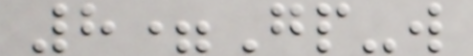8=Gp-w
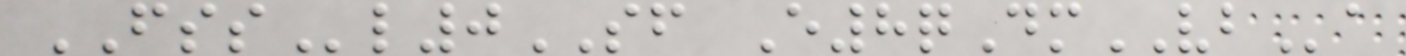FSSl0SF E8qDmVBa
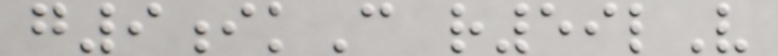g9ikC r59lV
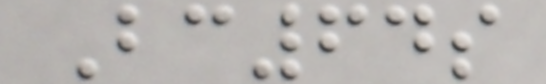Bc64s
